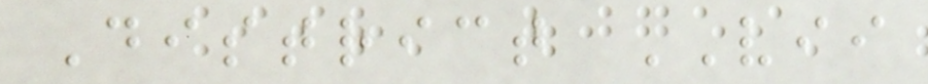District VII
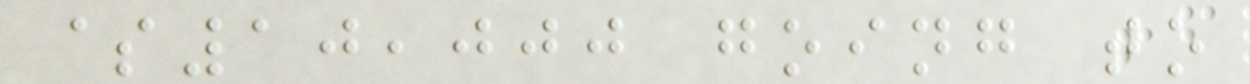$10,000 going to
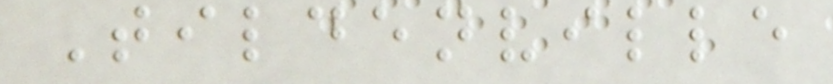Tildenville
